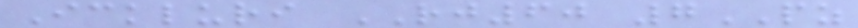Ickluri RJ60 7PZ
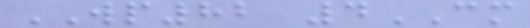WP82 4CM
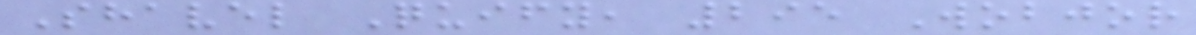Shavel Quify, 295 Wobjor
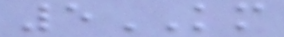5KM
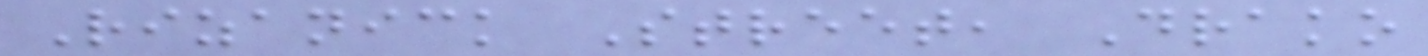Rizanick Street, Drako
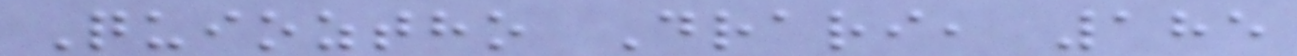Quioztho Drari, 185
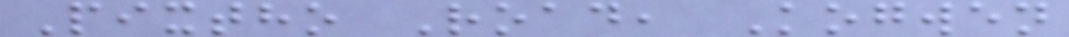Pixtho Road, Kogwen
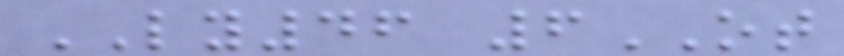LY46 6OT
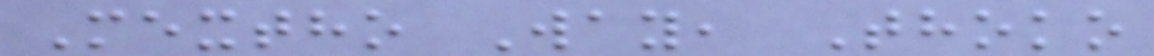Mextho Way, Thoko
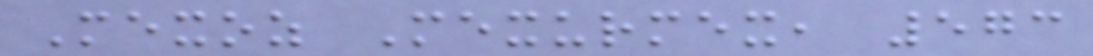Mexoz Mexurmex, 573
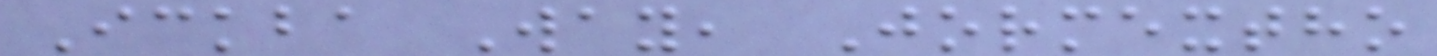Ickba Way, Jormextho
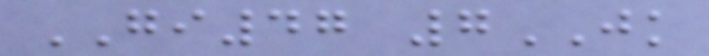GI47 7JK
